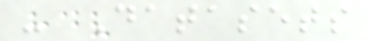- Datasets
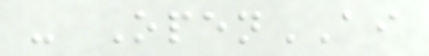- OpenAI
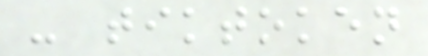- tiktoken
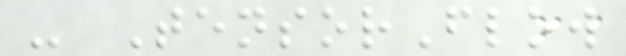- TensorFlow
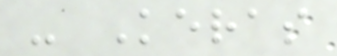- Keras
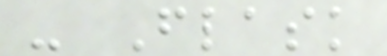- Flask
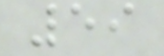59
